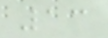13
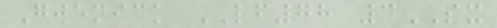Gwenick LF78 4SX
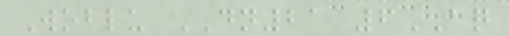Woblu DN21 6AQ
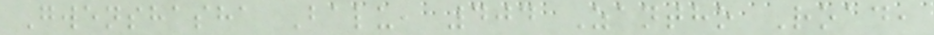Gwenshasha Balu, 404 Zantho Road,
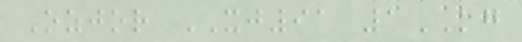Ozjor XJ91 1KG
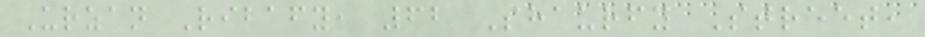Urzan Ribafy, 62 Shaurfy Street,
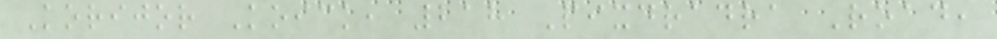Korijor Koick, 218 Pixdradra Road,
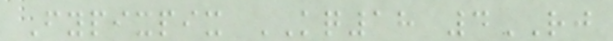Fypixpix KQ18 4RJ
